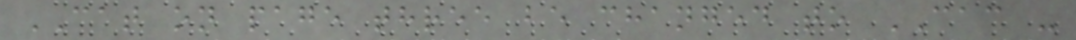CAT on page three be changed to CAC -
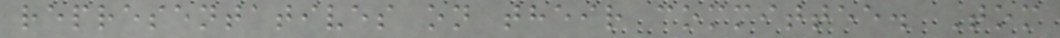representatives on their committee. Tom
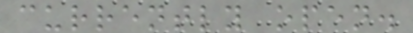currently open.
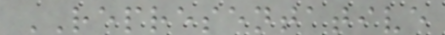REPRESENTATIVE
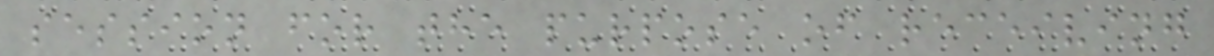session for the purpose of receiving
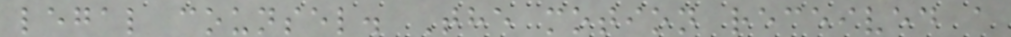legal counsel. The motion received a
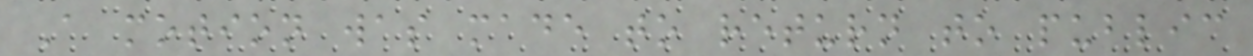A motion was made to return to public
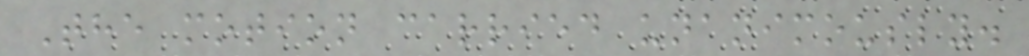The motion carried unanimously.
